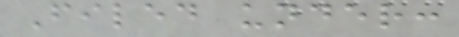Filed under:
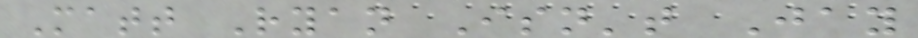Matt Ryan Isn't Jay
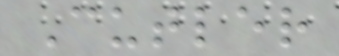Cutler
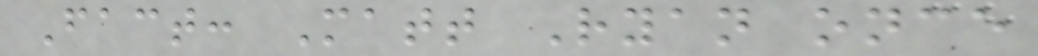Fact: Matt Ryan once
